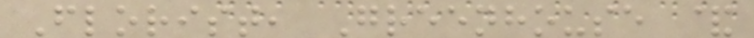Florist, Greenhouse &
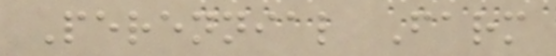Perennial Farm
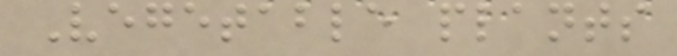Vegetable plants
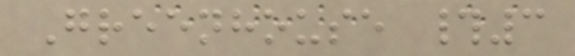Greenhouse #3
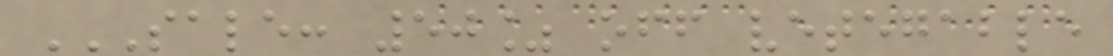SALE: 50% OFF VETEGABLE
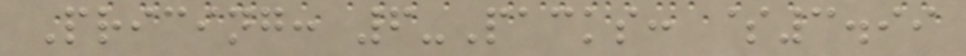Pricing: 6-Packs: $3.99
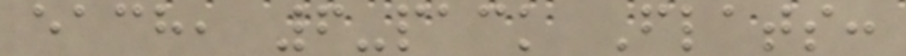each, 6-pack Flats:
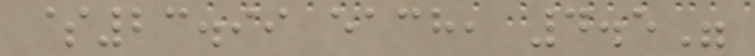$23.99 each, 4.5"
